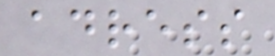adress
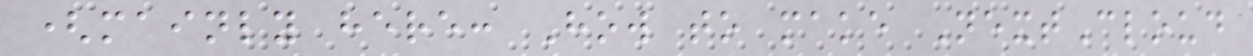(mainly here: How to make NextCloud
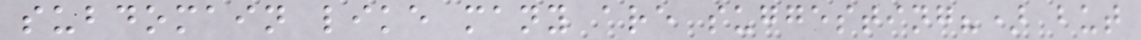subdomain like many are suggesting?) but
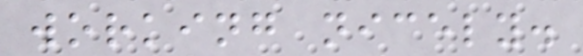working nicely.
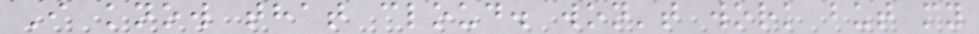I know that cloud. won't work but my
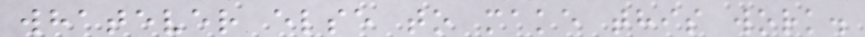whatever else to make this work.
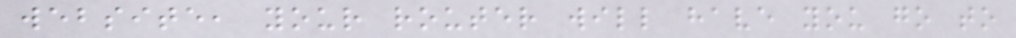website, your router will have you go to
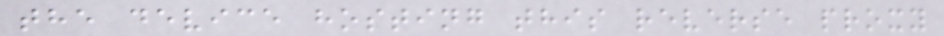the device hosting this reverse proxy
